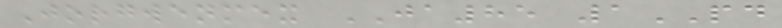Jorgwenmex JA85 1PD
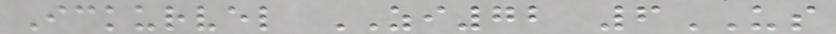Ickurvel ZI72 6US
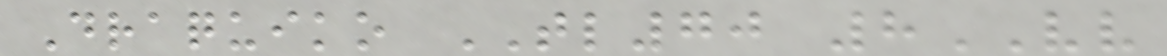Draquiko TL70 8VV
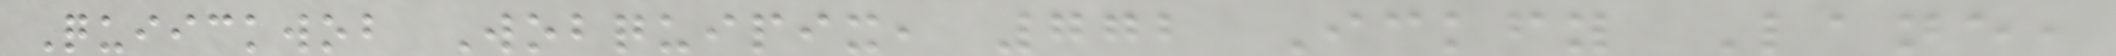Quiickwob Wobquipix, 772 Ickfy Lane,
